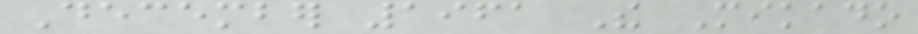December 1961 The Mikado
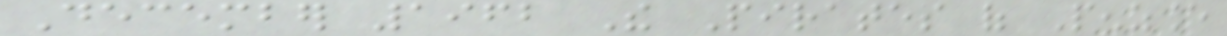December 1962 The Pirates of Penzance
